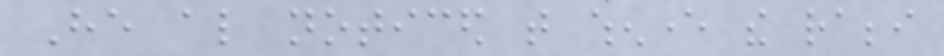He also noticed that whenever the rabbi
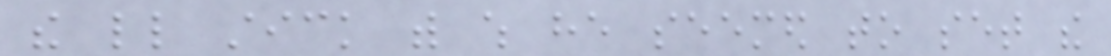the little stick with which he seemed to set the
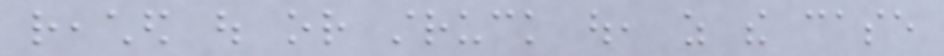reached out or struck out, as the case
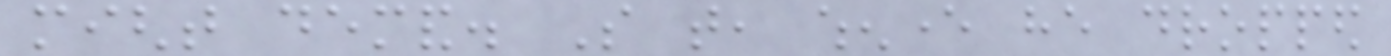might demand. So that, whenever he dropped
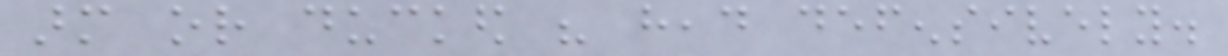arm or ducked his head defensively.
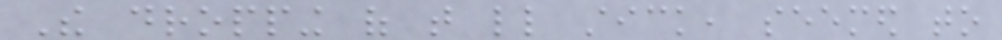The dropping of that little stick, seemed to
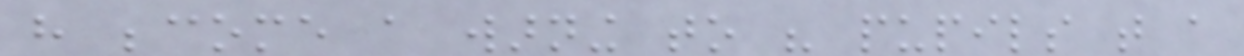have become a warning to his pupils that a
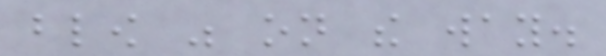blow was on the way.
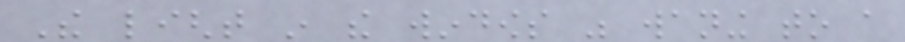The light in the windows was waning to a
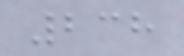238
